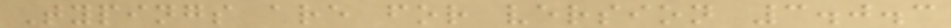Typings are for version 3.0.3
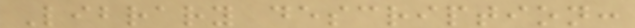Library description:
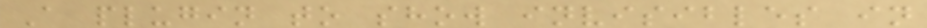A plugin to show invisibles in
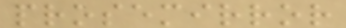prosemirror
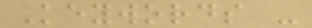Keywords -
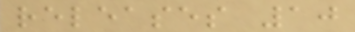releases 10
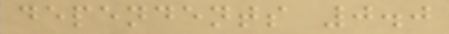dependents 0.0
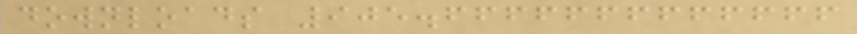downloads 905.6666666666666
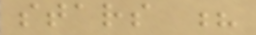stars ?
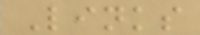Links
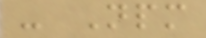- Npm
